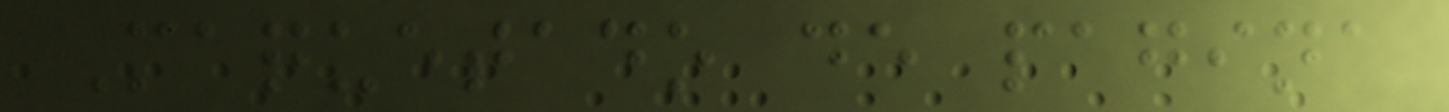Maquetado de pagina
